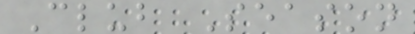Club Season
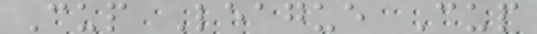Cup League Cup
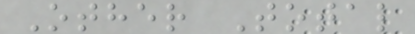Other Total
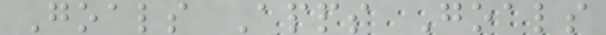Goals Apps Goals
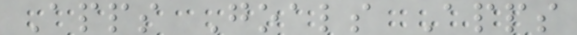Apps Goals Apps
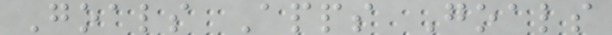Goals Apps Goals
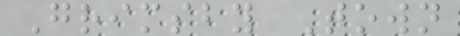Grimsby Town
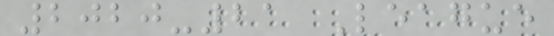2020-21 League
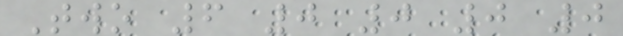Two 6 0 0 0 0
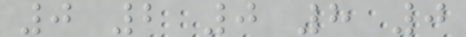0 2 0 8 0
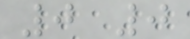0 0
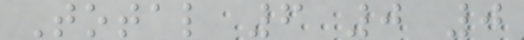Total 6 0 0
